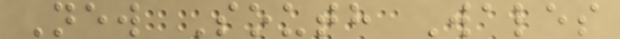New South Wales
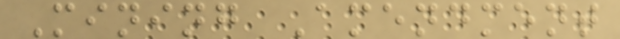Mining Amendment
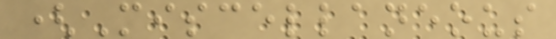(Miscellaneous
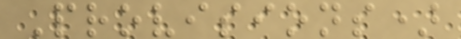Provisions)
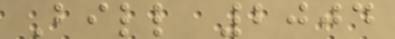Bill 2004
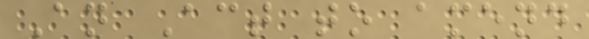An Act to amend
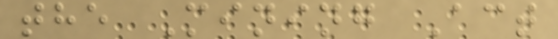the Mining Act
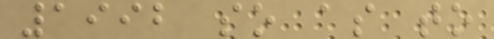1992 so as to
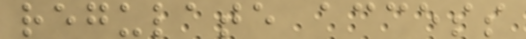regulate access
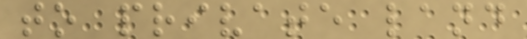to private land
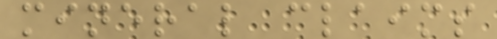mineral claims
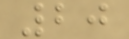20
